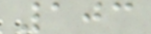103
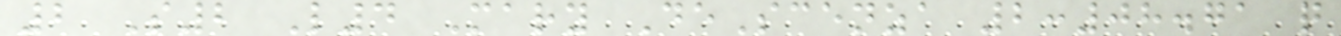2 S2 L4 Mary DeScenza 2:08.71 q
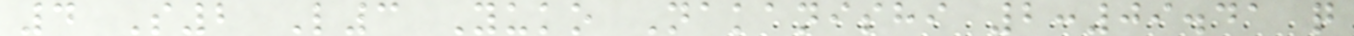4 S2 L3 Yuko Nakanishi 2:09.41 q
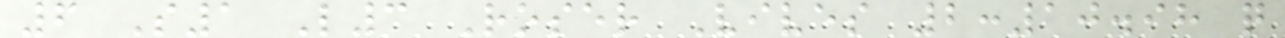6 S1 L3 Roser Vives 2:10.98 q
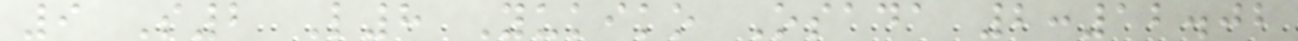9 S2 L8 Yukiko Osada 2:12.02
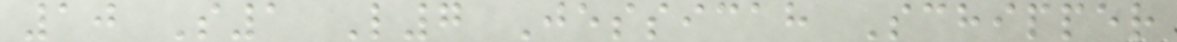10 S1 L7 Jessicah Schipper
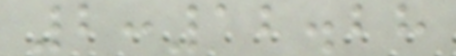2:12.28
